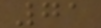71
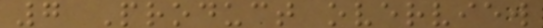7 Product overview
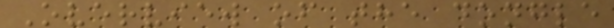Overview of the dongle
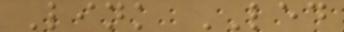Link LED
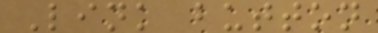Link button
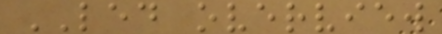LED overview
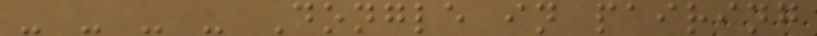- - - - Dongle in pairing
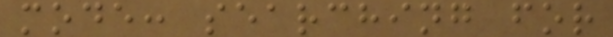mode: searching for
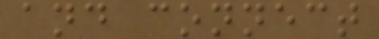and connect
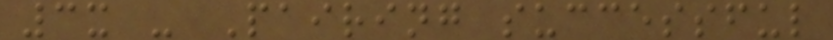3x - Pairing successful
